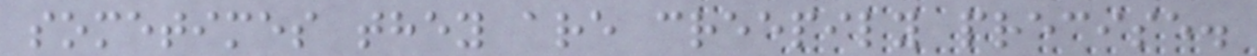sometimes they are creepily precise.
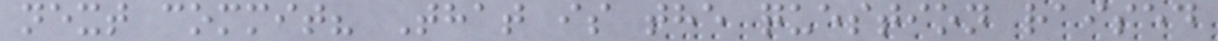next commit? That is the question raised
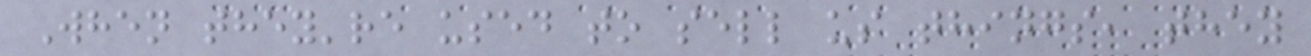When they're used to sell us things, they
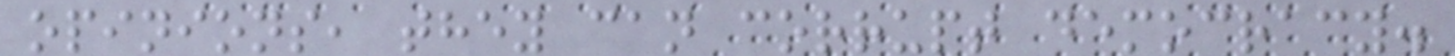opinions, they can corrupt democracy.
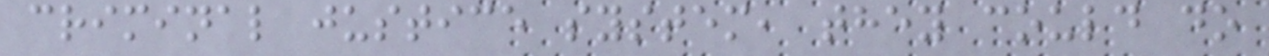criminal justice system, they could do
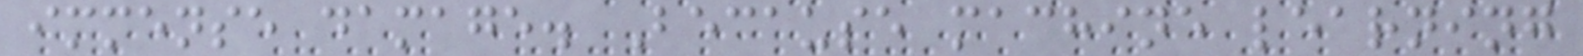immense damage. Because machine learning
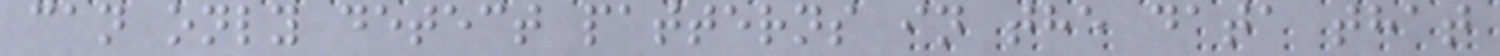can only detect patterns in the data that
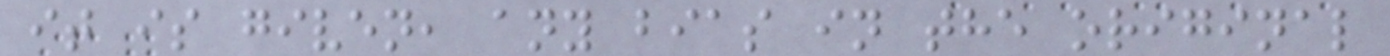it is given, any bias in the original
